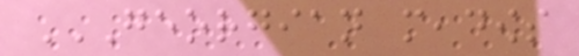GEORGIAN MEADOWS
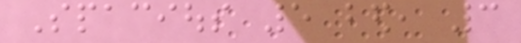Spacious 5 bed, 3
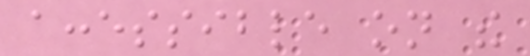accessible on the
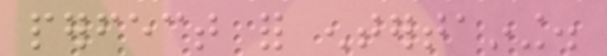perfect for entertaining.
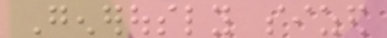Generously sized
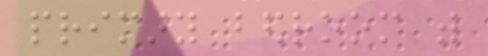primary bedroom with
